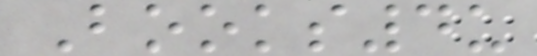Books4u
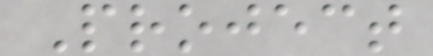Project
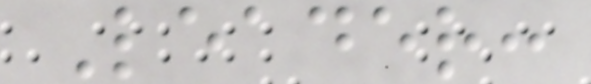Leader:
